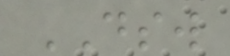DSW
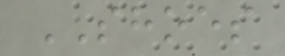SHOES
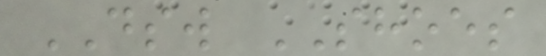DSW SHOES
